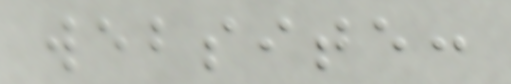website:
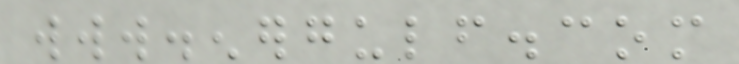www.energulf.com
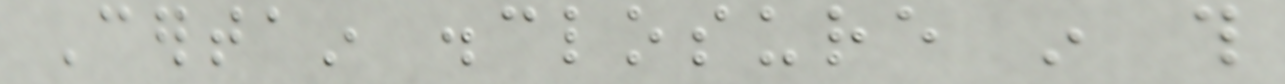Certain disclosure in this
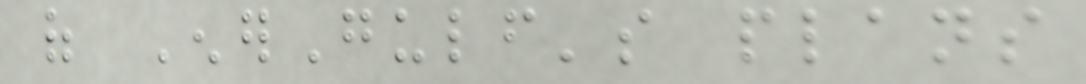of EnerGulf's plans
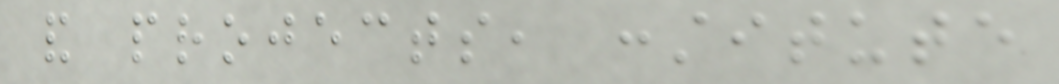and projects, constitute
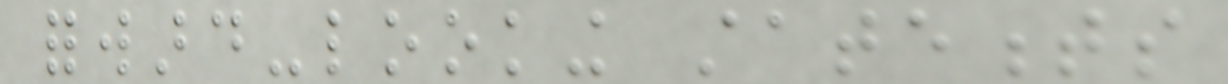forward-looking statements
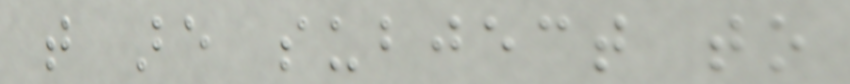that are subject to
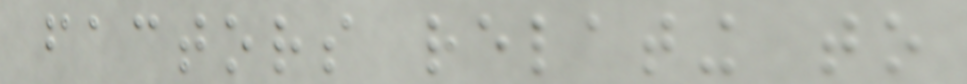factors relating to
